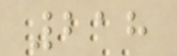218
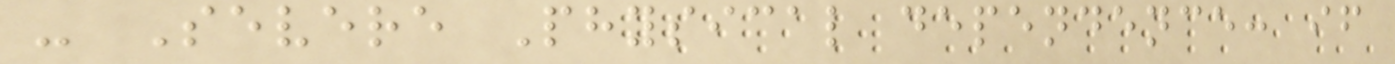- Severe Physical dependence: if
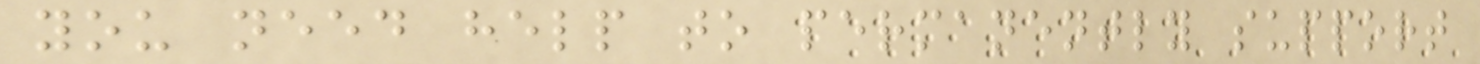you need help to permanently support
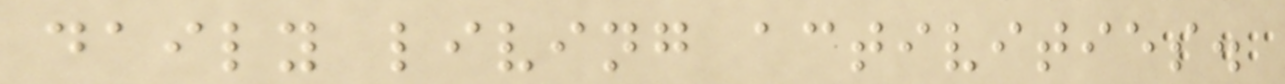daily living activities.
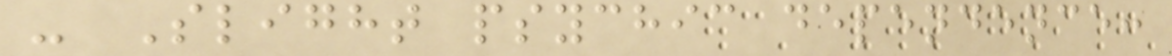- Slight psychic dependence:
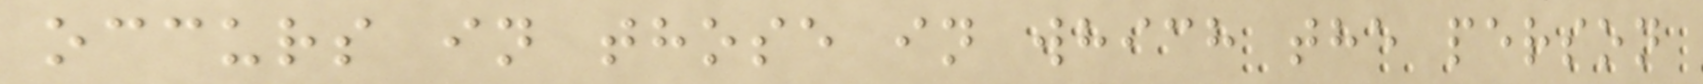occurs in those in which the person
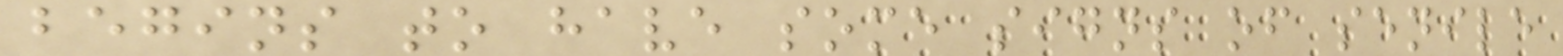begins to have some signs of senile
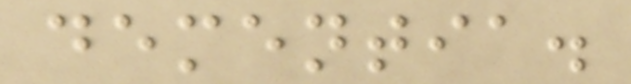dementia.
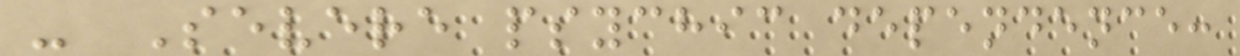- Severe psychic dependence:
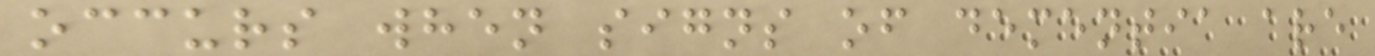occurs when signs of dementia are
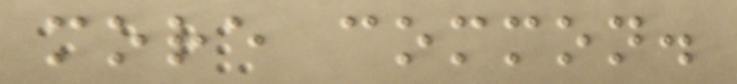more common.
